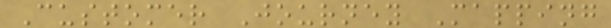Customer Journey Mapping
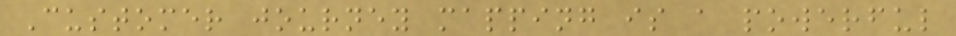Customer journey mapping is a powerful
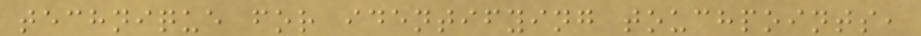technique for identifying touchpoints,
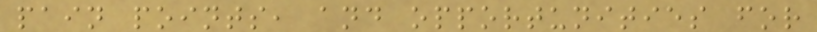pain points, and opportunities for
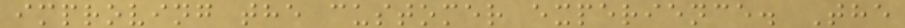improving the customer experience. The
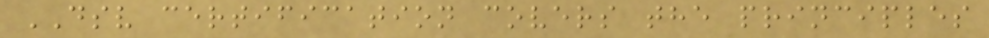DSV certification covers the principles
